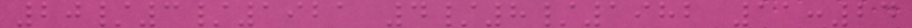20/3/1921 4/8/1982 11:24
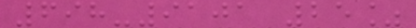698-9101 25%
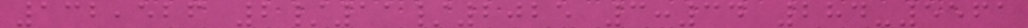132,526 2/11/2025 3:34 284-5561
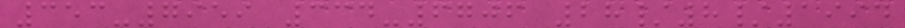353-7959 334-6706 28/8/1994
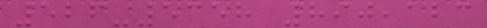526-5358 890,123
